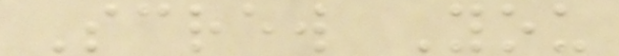Screw You
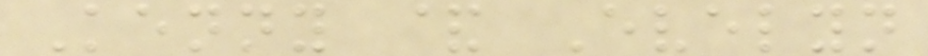Kenny & Evelyn
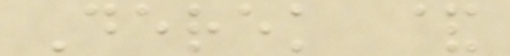Derek &
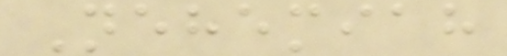Nehemiah
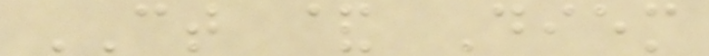CT & Diem
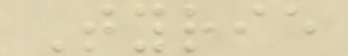Tyrie
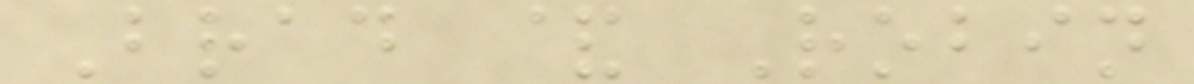Brad & Robin
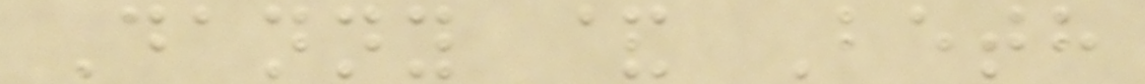Danny & Beth
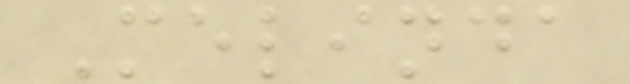Melinda
